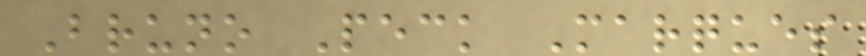Bruno Peck Marques
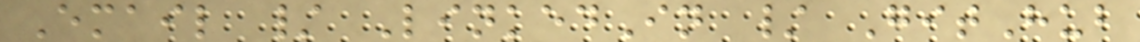Email / LinkedIn / GitHub
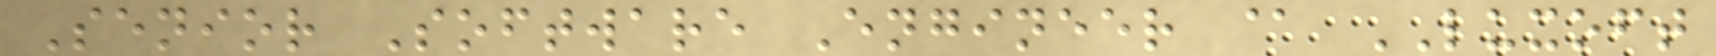Senior Software Engineer @ LUXOFT
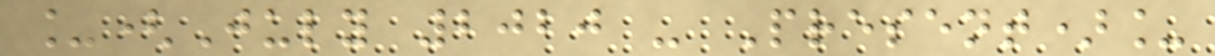_(July 2020 - Present)_
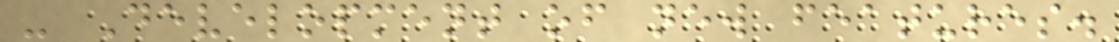- Development of new features.
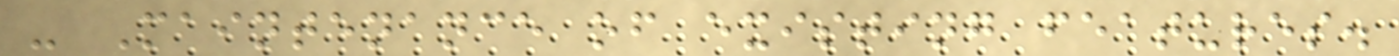- Maintenance of existing features.
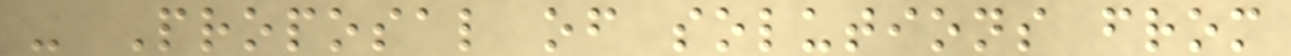- Proposal of solutions from
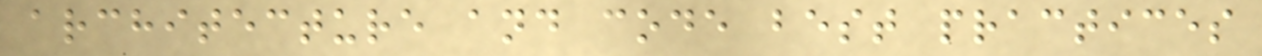architecture and code best practices
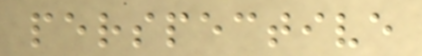perspective
